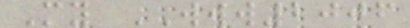My WWW2006
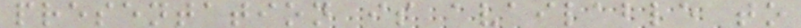presentation is available to
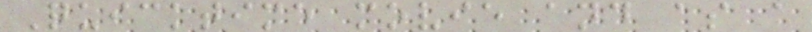Quicktime movie and as a
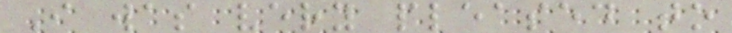I was very pleased to
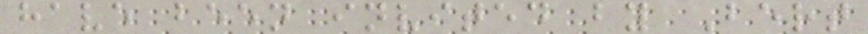have been invited by Bert
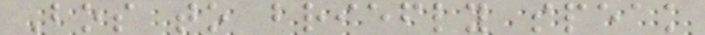Bos to briefly speak
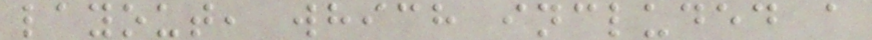layout, which included a
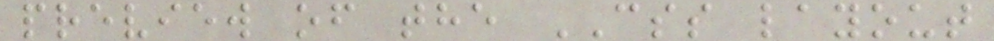preview of the CSS layout
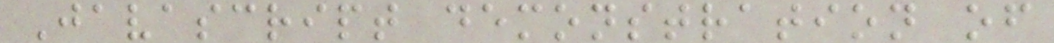Javascript demonstration of
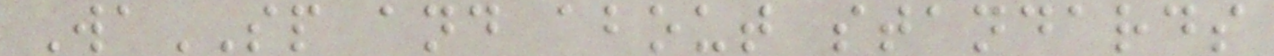WaSP and about standards
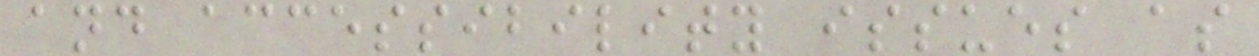and accessibility issues as
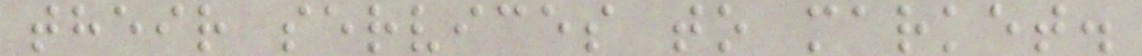their services to market.
